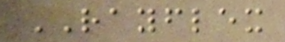RAYFLEX
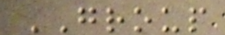GROUP
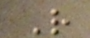R
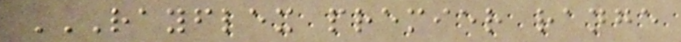RAYFLEX PREMIER RANGE
